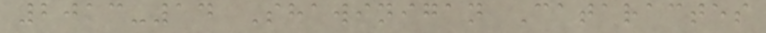2013-14 Shawinigan Cataractes
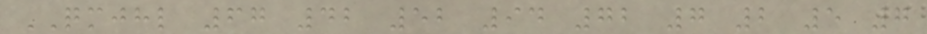QMJHL 67 42 52 94 72 7 2 5 7
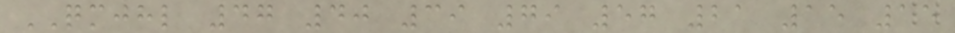QMJHL 47 40 39 79 57 21 15 15
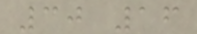30 16
